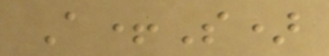A+S)
